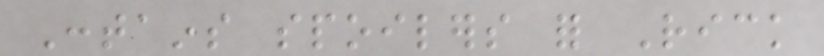Contains spoilers for Rick
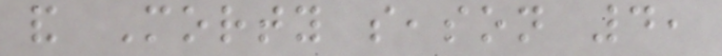and Morty season 4,
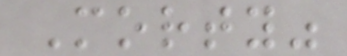Morty"
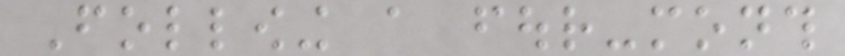Following a four-month
